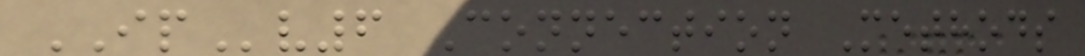IPv6 Connection Methods
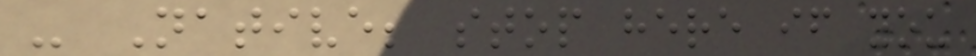- Native; stop here if you
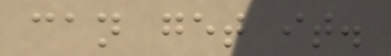can get it.
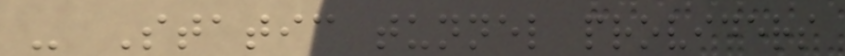- Static tunnel providers
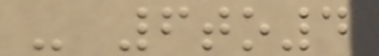- 6to4
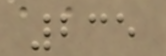235
